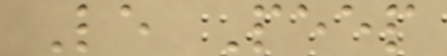Le Peep
